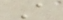A
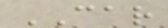CAR
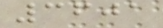3601
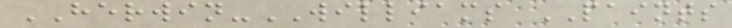HERWIN-WILLIAMS PAINTS
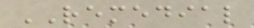REMEDIAL
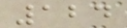124
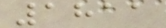1811
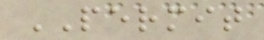PERMIT
